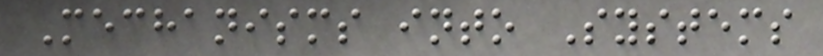Mechanisms into Systems
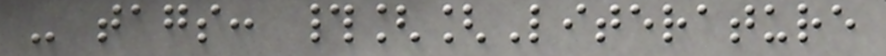- tags: #[[Literature
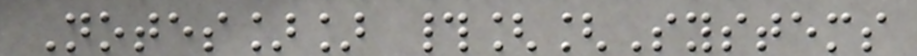Notes]] #[[Systems
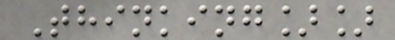Thinking]]
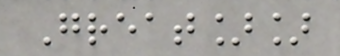Great]]
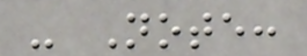- Note:
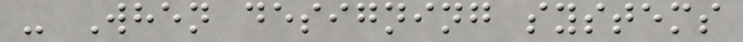- When designing systems
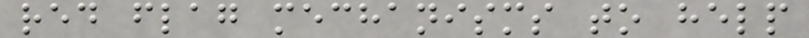red flag mechanisms to help
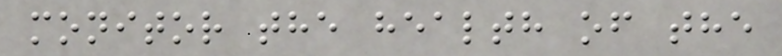monitor the health of the
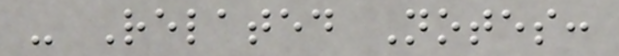- Related Notes:
